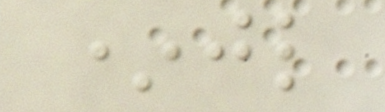*jl
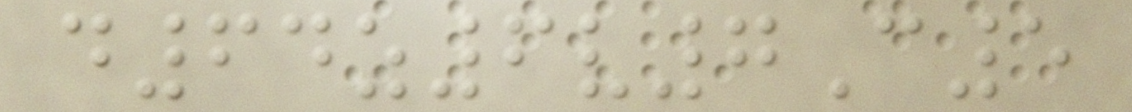d64z6v7C5
